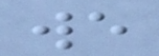we
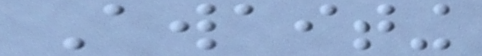Awaiting
